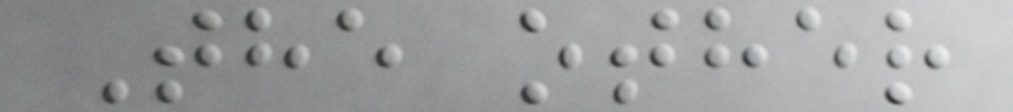The other
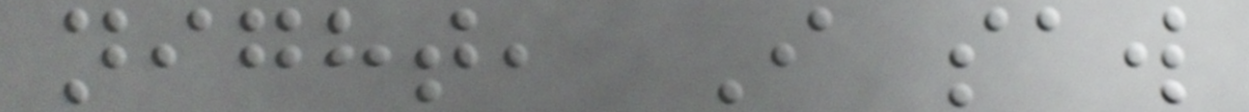night, I saw
